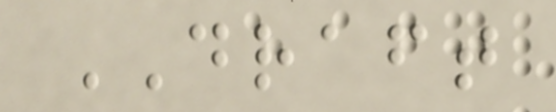DRAFT
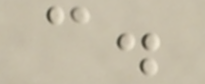c.
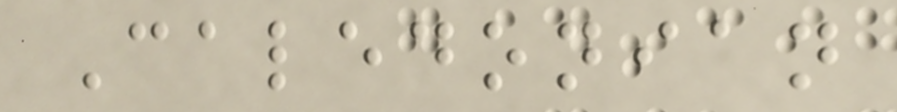Caledonian
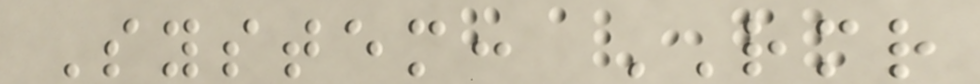System: RMR
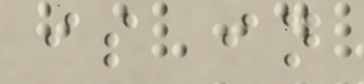is in
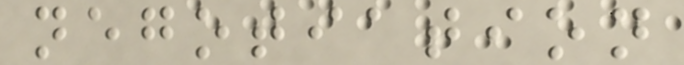negotiation
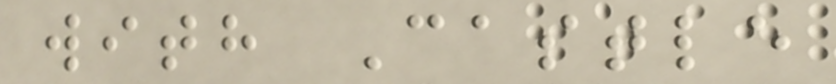with Castle
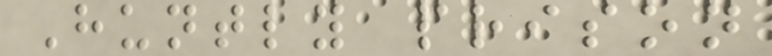Huntly prison
